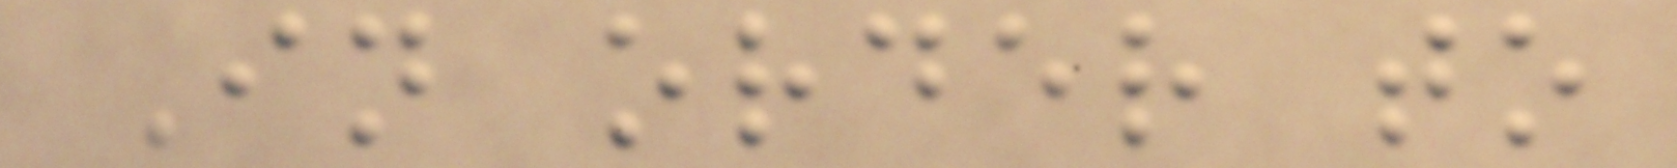In order to
